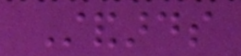Standards
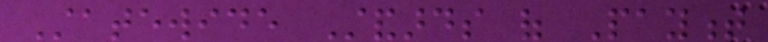Statewide Standards of Payment
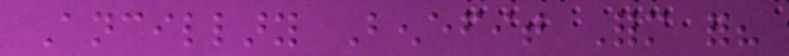Ancillary Benefit Form for?
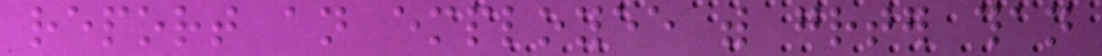report an employee with greater than
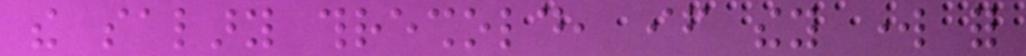the salary threshold, if they work for
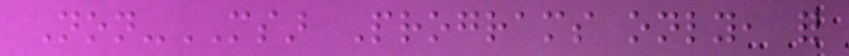Non-MSAR Programs only, for
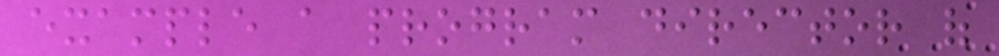example a program director of
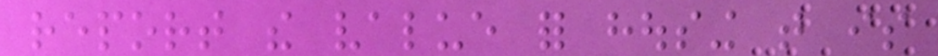report the value for housing that is
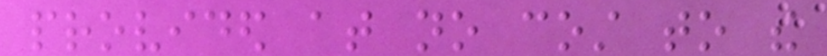provided at no cost to the
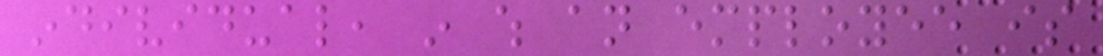individual, in which an employee is
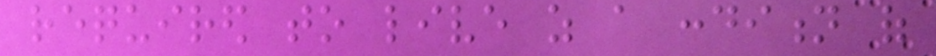required to live as a condition of
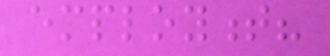employment?
